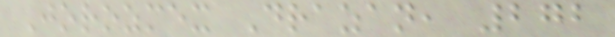Jorozmex Drazan, 272
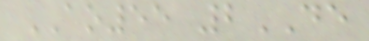AO55 2DE
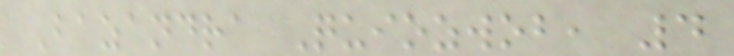Bazandra Quiozwob, 4
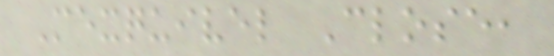Mexquivel Close,
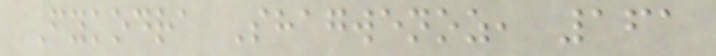Fykodra Shagwenoz, 161
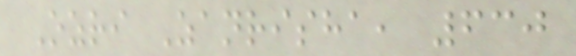Ozri Zanrisha, 630
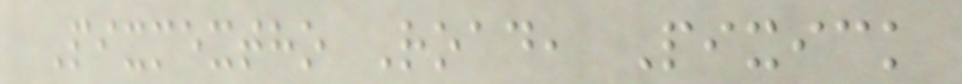Pixmextho Road, Pixick
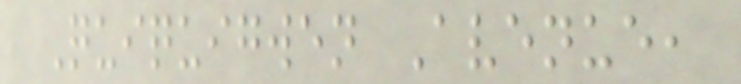Quiquigwen Avenue,
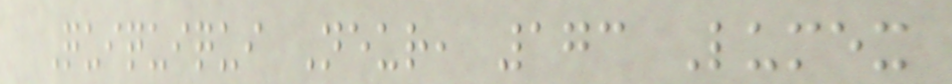Quiquiqui Neur, 173 Lumex
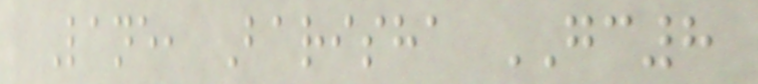Lane, Barisha GC8
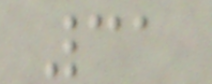31
